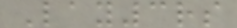Lay3rs
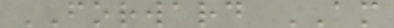FORWARD AM
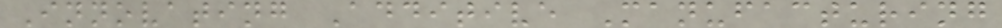Innovating Additive Manufacturing
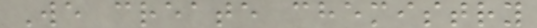We create chemistry
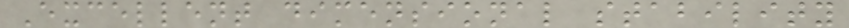Excellent dimensional stability
